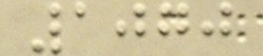1070
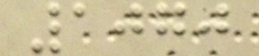1070
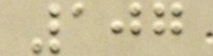107
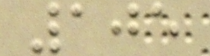105
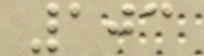103
